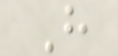H
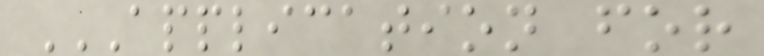APPLICATION FOR
